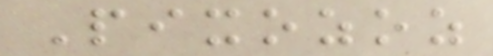Pixozoz
